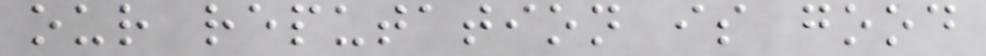our reputation is good
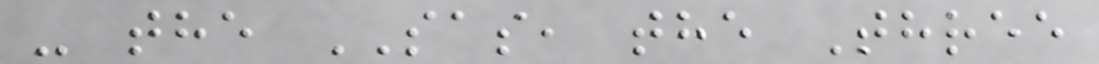- the SAS, the Three
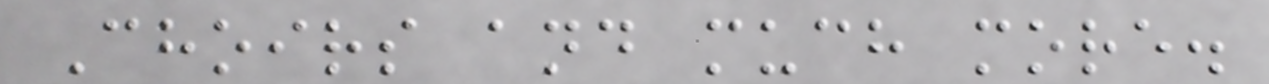Choirs and much more.
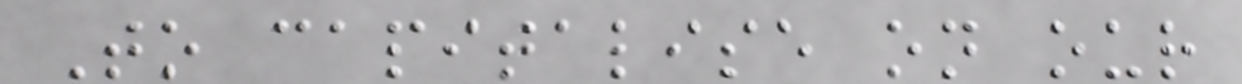To capitalise on our
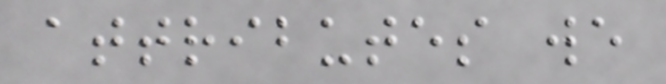attributes we
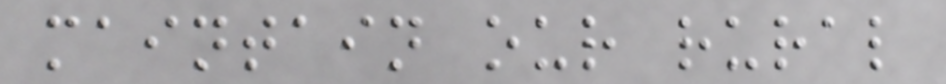maintain our rural
